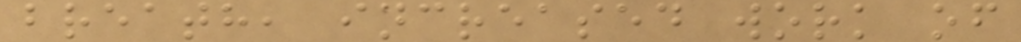breath, increased work of
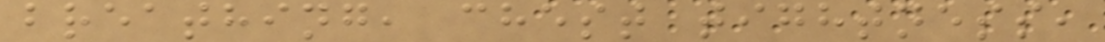breathing, chest tightness,
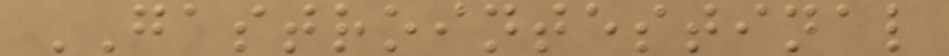GASTROINTESTINAL
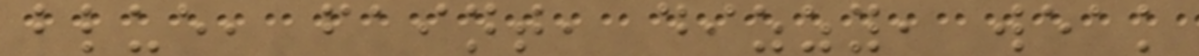blue, faint, dizzy, weak
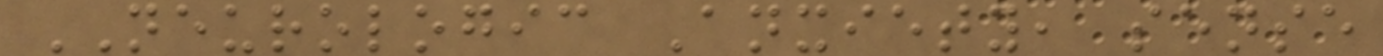NEUROLOGIC Anxiety, sense
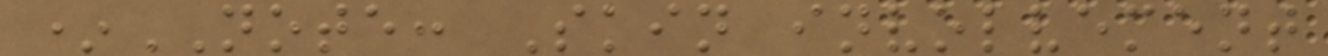*NOTE: Skin involvement
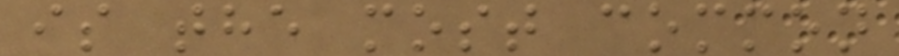is the most common
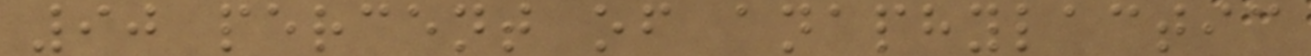90 percent of anaphylactic
